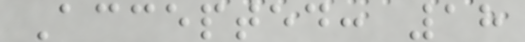Accepted: 18
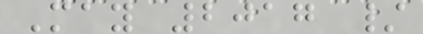May 2017 /
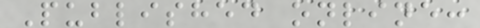Published online:
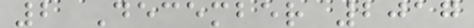2 December 2017
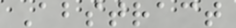Abstract
